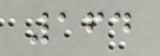164
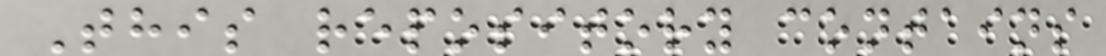This repository contains
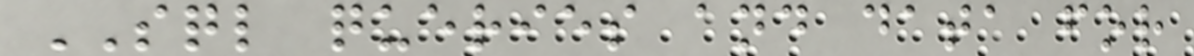SQL queries and data for
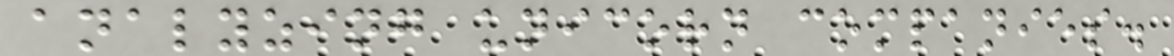analyzing unicorn companies.
